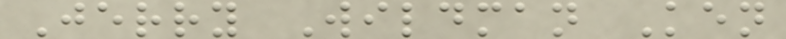Jerry Wildman Ken
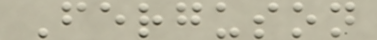Ferguson
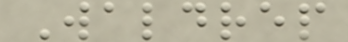Waldrep
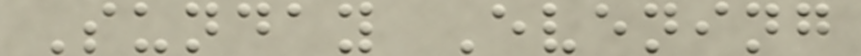Sunday Evening
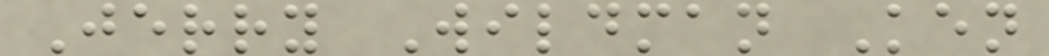Jerry Wildman Ken
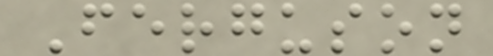Ferguson
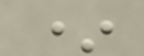*
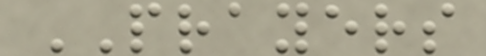PRAYERS
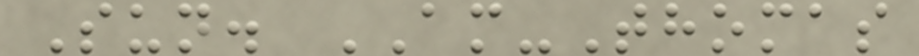Sun. AM-Thomas
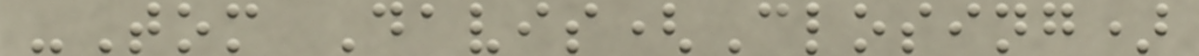-Tom Davis(Closing)
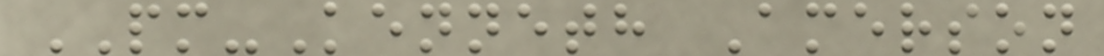PM-Kenneth Amerson
